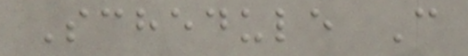Schedule C
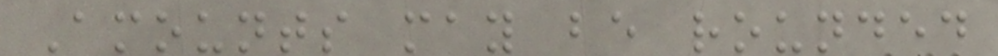Amounts may be rounded
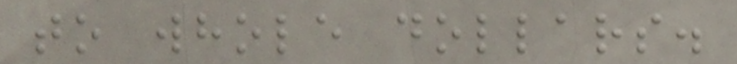to whole dollars.
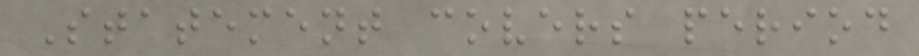Statement covers period
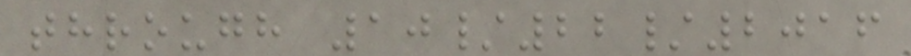through 10/22/2016
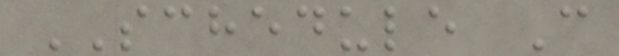SCHEDULE C
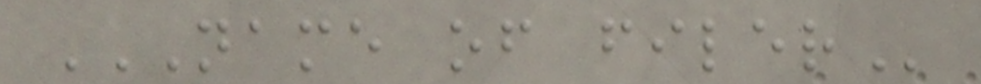NAME OF FILER
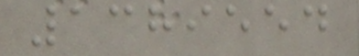1389554
